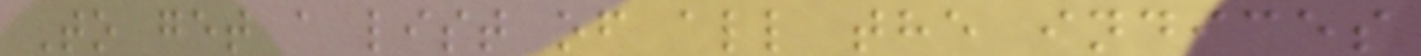To get a list of all the indices
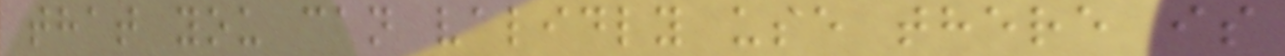that you can validly use there is
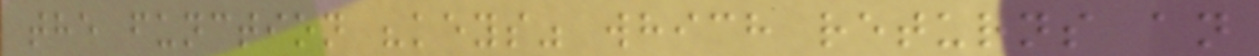the function "keys" which returns an
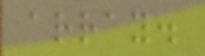array.
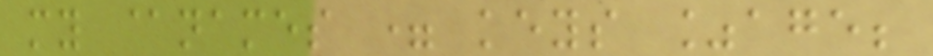my @names = keys %age;
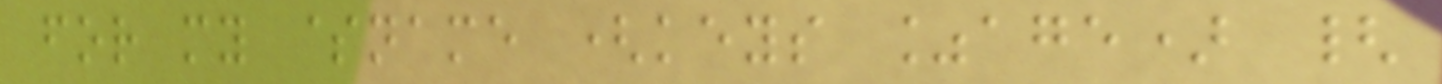for my $name (keys %age) {
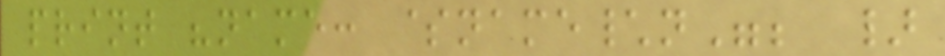print "name: $name\n"; }
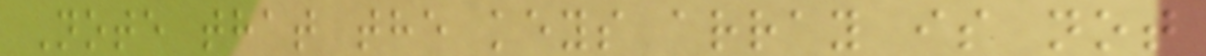Note that the keys array is not
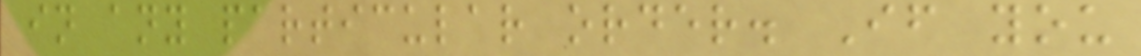in any particular order. If you
